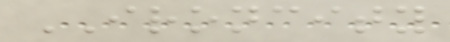IRONCITY
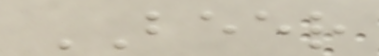BEER
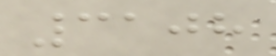3108
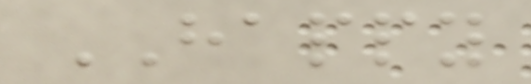HAPPY
